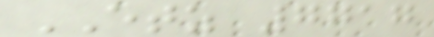ETZ 7717
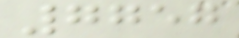7757
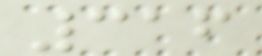316
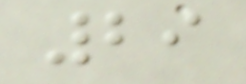29
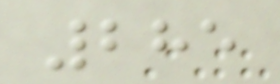285
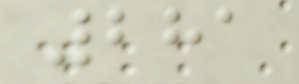281
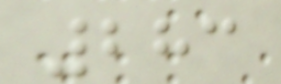283
